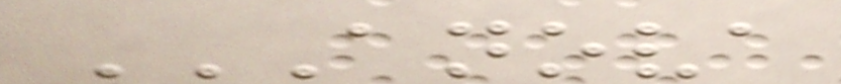ANOVA
